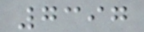7397
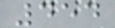454
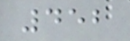452
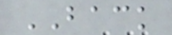BACK
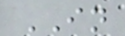IN
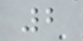2
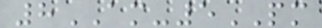8AM-5PM
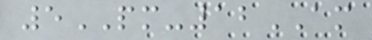5PM-12AM
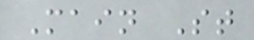Main St
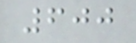600
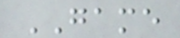GAME
